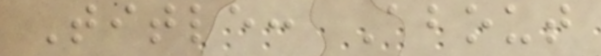Title: About
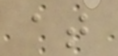at
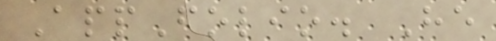AppFolio. He
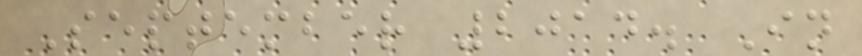September 2014. In
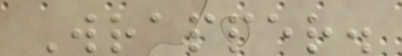Wrapper.
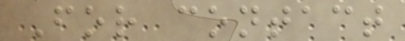For contact
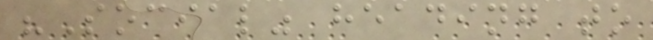"Social" heading to
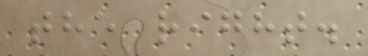the right.
